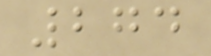274
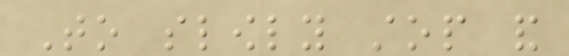To slowly stop and
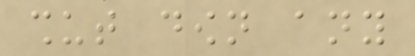shut down any
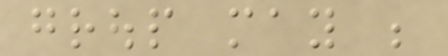group may be
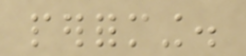performing.
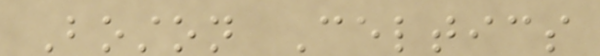Boston Celtics
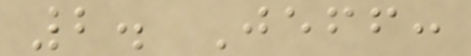2. Jeff:
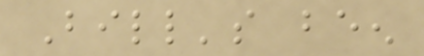Bill's been
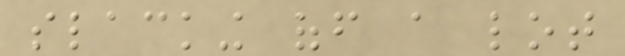slacking off a lot
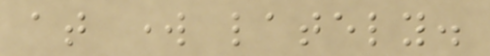at work lately.
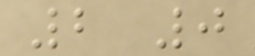2 0
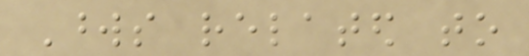Words related to
